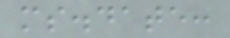ms.date:
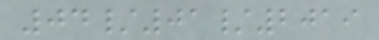04/01/2019
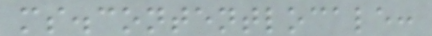ms.contentlocale:
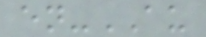en-AU
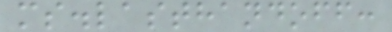ms.lasthandoff:
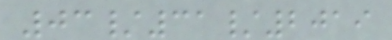03/31/2019
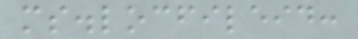ms.locfileid:
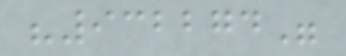"932274"
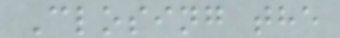Closing the
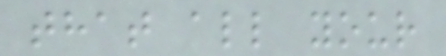that all your
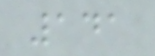141
